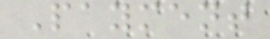Payment
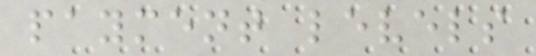payment levels
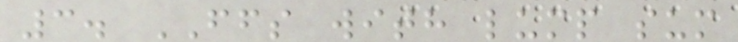3. FFS with lump sum
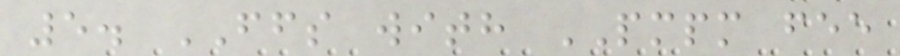5. FFS with PMPM fee
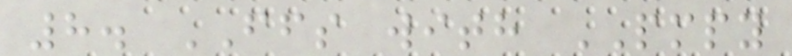8. FFS with PMPY
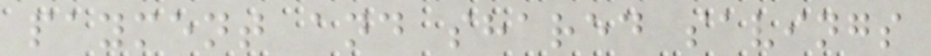payment and shared savings
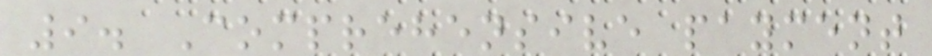9. Comprehensive payment
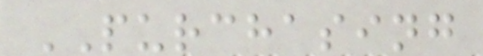PURCHASING
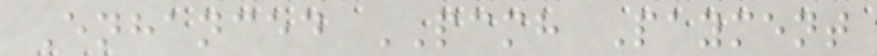Enhanced PCMH Payment
